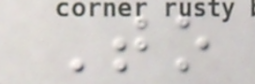To
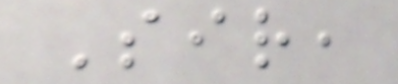Sir,
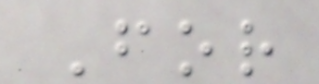For
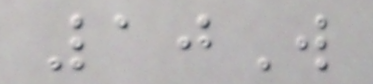10W
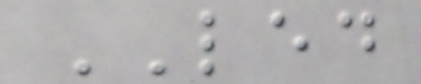LED
